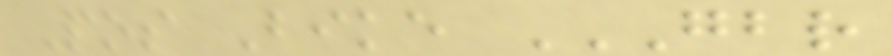Pos Bike GBR
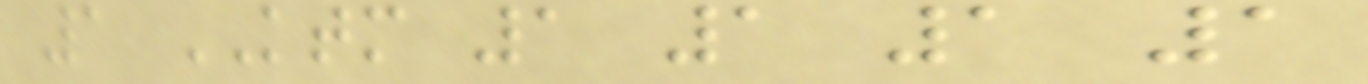1 KTM 1 1 1 1
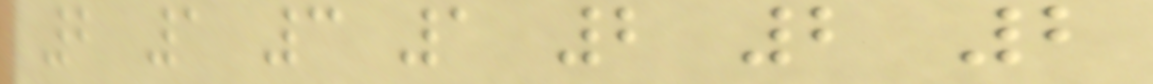2 1 3 1 2 2 2
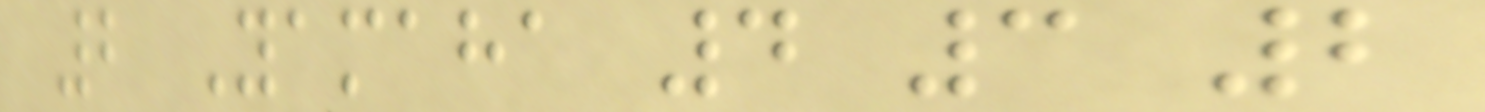2 Yamaha 4 3 2
